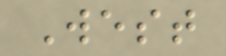West
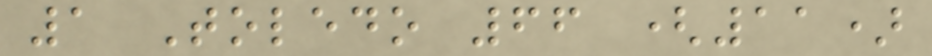1 Toledo 66 (11)
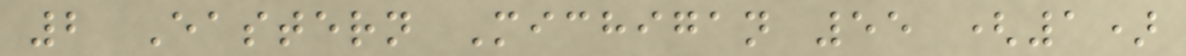2 Eastern Michigan 55 (1)
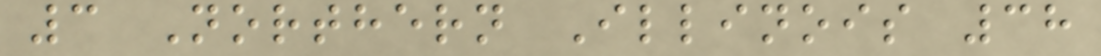3 Northern Illinois 38
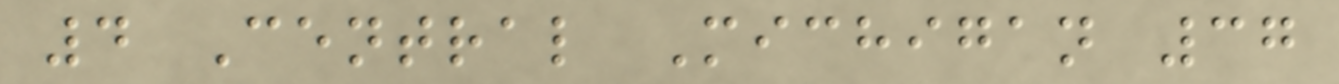4 Central Michigan 37
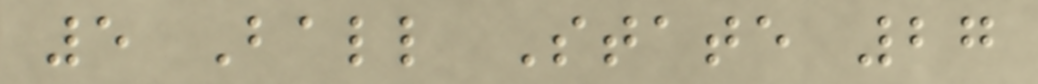5 Ball State 27
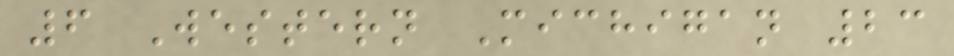6 Western Michigan 23
